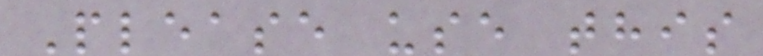Please use this
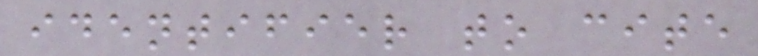identifier to cite
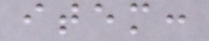item:
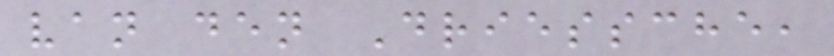van den Driessche,
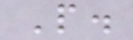P.
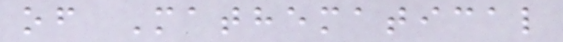of Mathematical
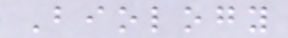Biology
